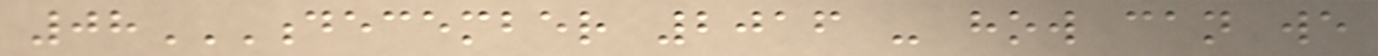08DECEMBER 2016 - HOW CAN WE
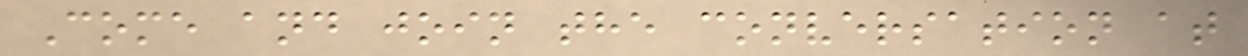Come and join the conversation at
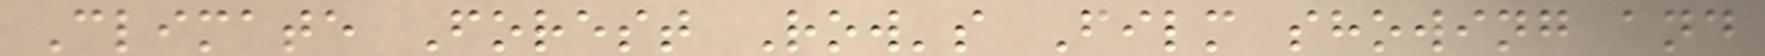Climate Forest Row's Film showing and
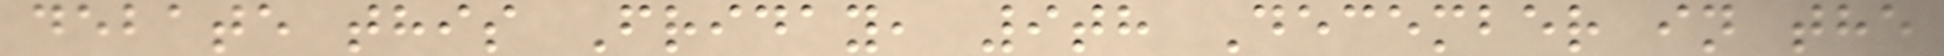debate this Friday, 9th December in the
